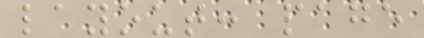layout: page
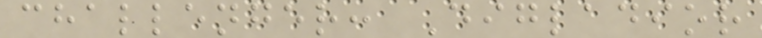challenger: Digladior
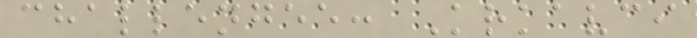challengee: Krkavci
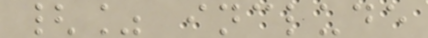{% include
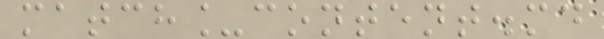match_content.md
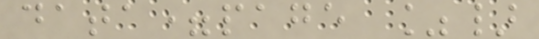data=page %}
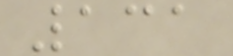131
